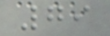79
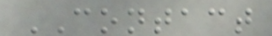CONTACT
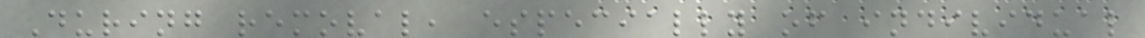During removal, especially of individual
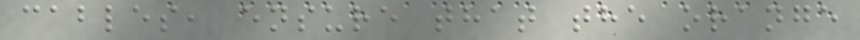cables, ensure that the orange
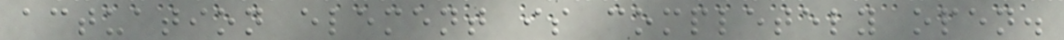actuation element is completely open.
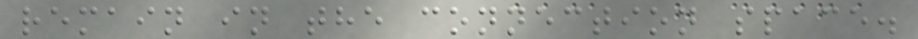remain in the connection space.
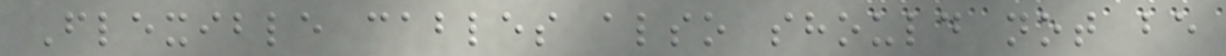Flexible cables also should not be
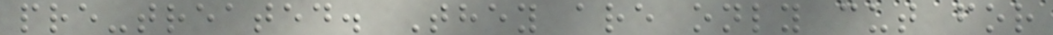pre-treated. They are only cut for
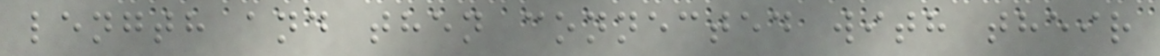length and then connected with their
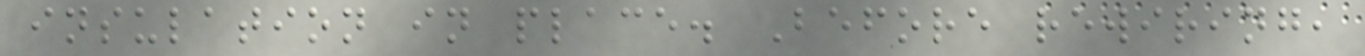insulation in place. Before rewiring,
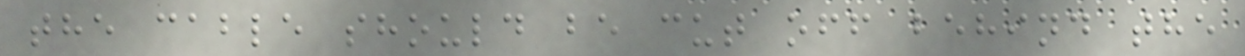the cable should be cut off behind the
